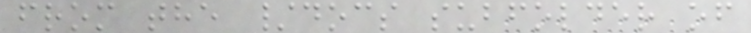from the /docs subfolder of
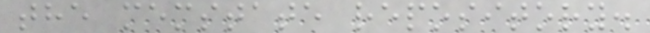the memstate repository.
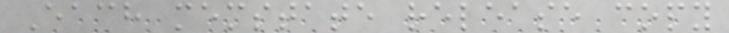Each memstate release copy
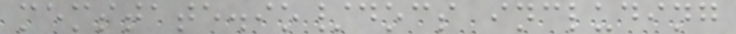memstate.io/docs including
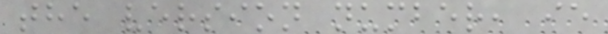the version number, ie
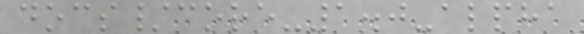docs/core-1.0-alpha
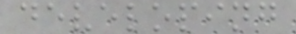developing
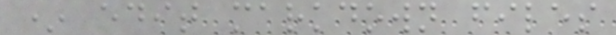* edit markdown files
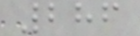286
